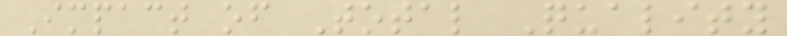Impact of Total Quality
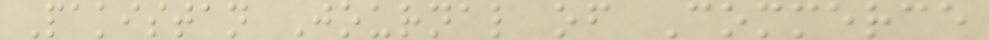Pakistan Journal of Commerce
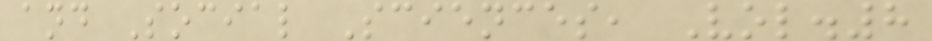and Social Sciences, Vol.8
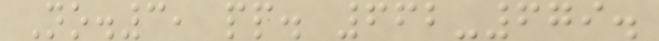No.3, pp. 662-679.
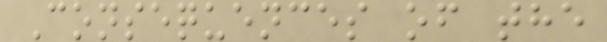Consequences of the
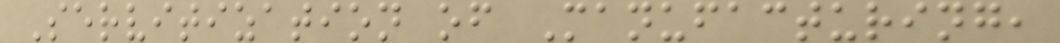Servitization of Manufacturing,
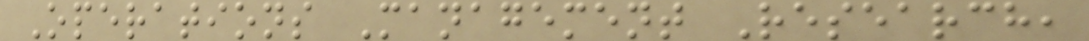Operations Management Research,
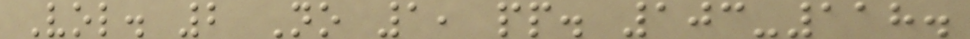Vol. 2 No 1, pp. 103-118.
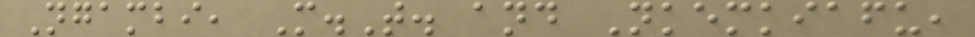Ngambi, M.T. and Nkemkiafu,
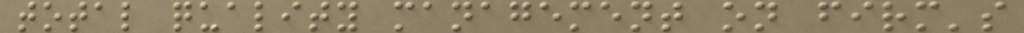total quality management on firm's
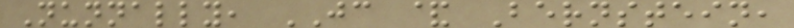Nunnally, JC & Bernstein,
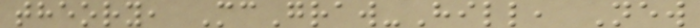theory, McGraw-Hill, New
